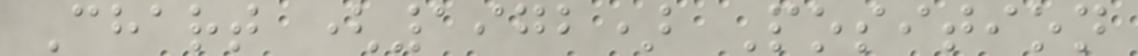Chart (1972) Position
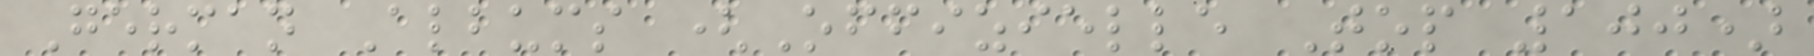German Albums (Offizielle Top 100)
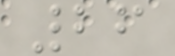26
